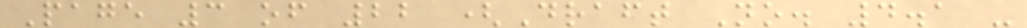Page 3 of 22 (Draft No. 4.1 -
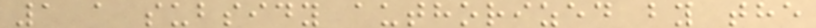1 a subsidy authorized by the
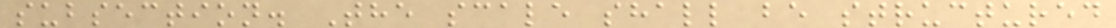subsection. The scale shall be structured
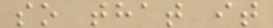so that it
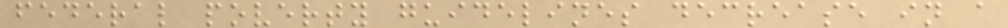federal poverty guidelines decrease in a
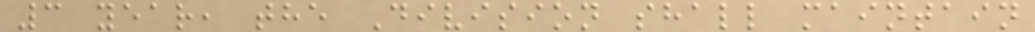3 year, the Division shall maintain
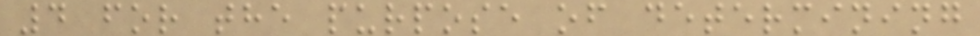4 for the purpose of determining
